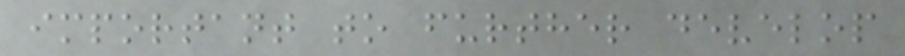important to further develop
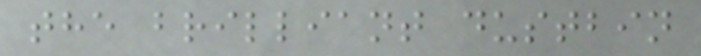the brilliant dustbin
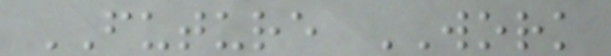FUTURE WORK
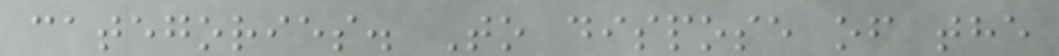categories. To dispose of the
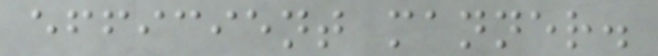efficient manner.
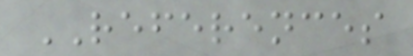REFERENCES
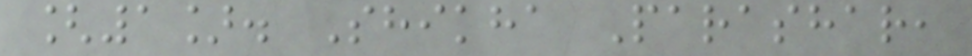[1]. Shikha Parashar,
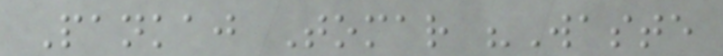Pankaj Tomar "Waste
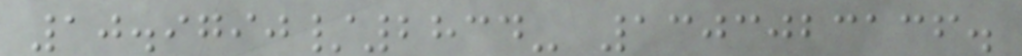10.9790/2834- 1303023136.
